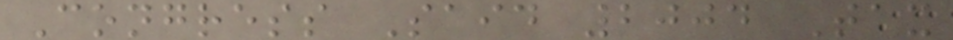Congress Said 2004 Tax
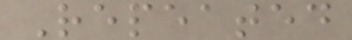Repeated
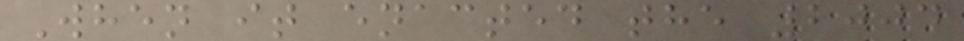When it enacted the 2004
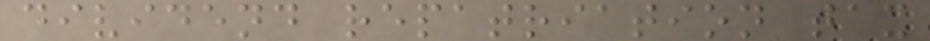dividend repatriation tax
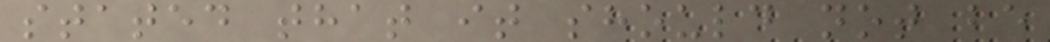stated that it should not be
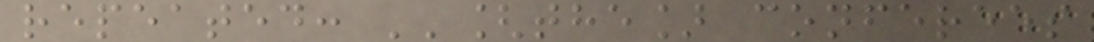repeated: ''[the] conferees
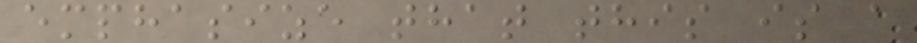emphasize that this is a
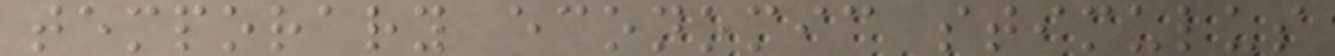temporary economic stimulus
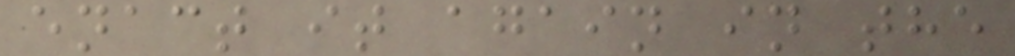enact it again in the
